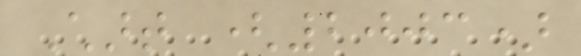Chart (2003)
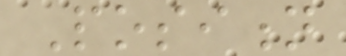Position
